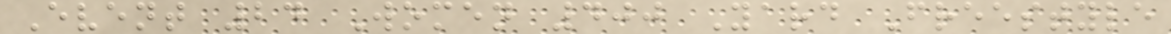Event 24 Women 400 Yard Freestyle
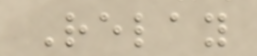Relay
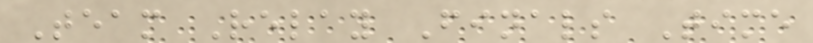Team Relay Finals Time
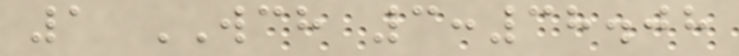1 WCH 3:38.08
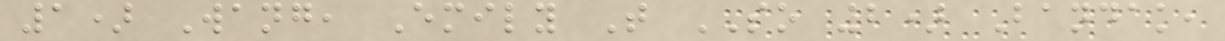1) Wang, Emily T SO 2) Bandak,
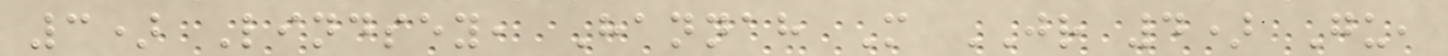3) Lindsey, Hannah M JR 4) Gu,
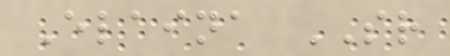Elaina SR
